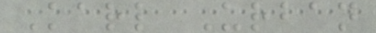Karl Urban
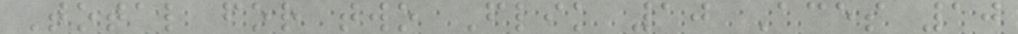Total for two Flik 10 Aces 10
